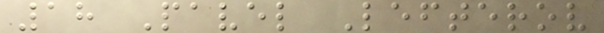18 Pavel Lefterov
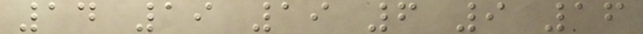14 19 19 6 9 16
